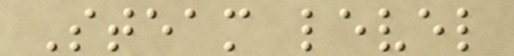Steam level
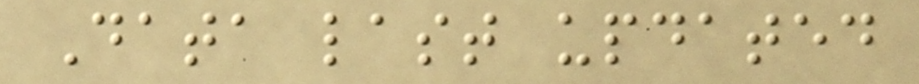Data last updated
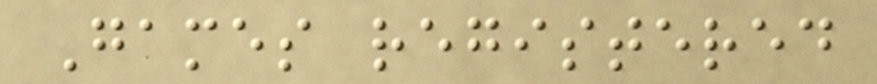Games registered
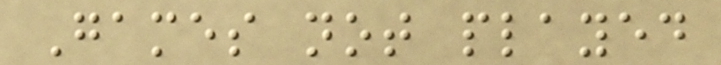Games not played
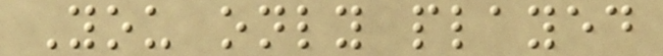You only played
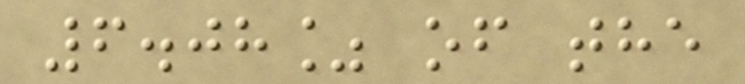6.08% of the
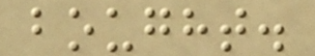bought.
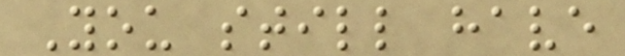You still have
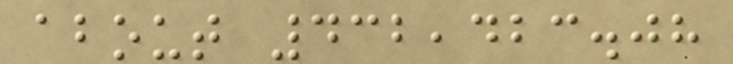about 432,423.08
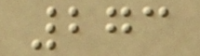273
